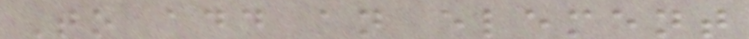To add an element
